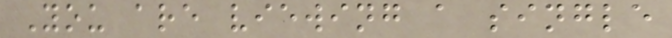You are viewing a single
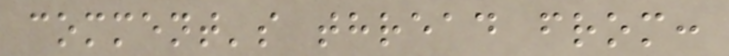comment's thread from:
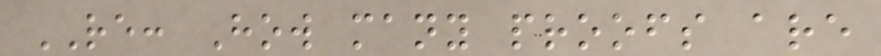RE: How many proofs are
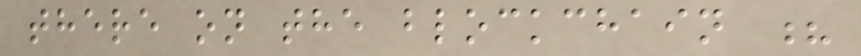there on the blockchain ?
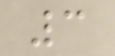3
